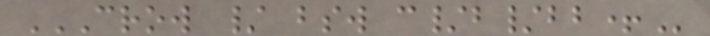CROW / BSW C/B/BB+
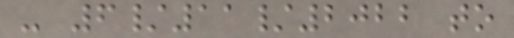- 6/11/2022 to
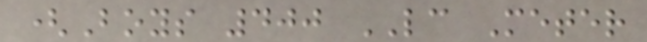(Boys 400 LC Meter
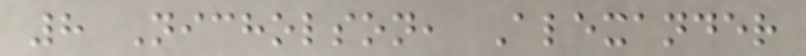8 Nicholson, Alexander
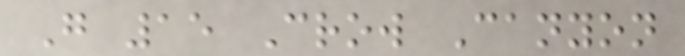G 15 Crow Canyon
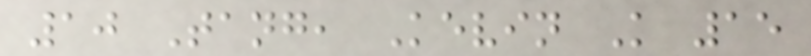10 Tang, Kevin K 15
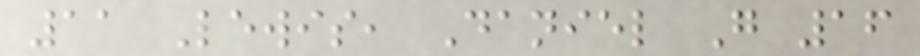11 Lewis, Daniel G 16
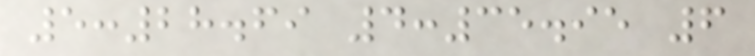5:28.69 4:35.95 6
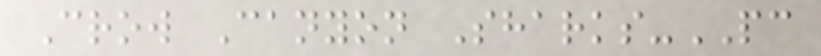Crow Canyon Sharks-PC
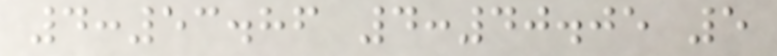4:53.86 4:40.05 5
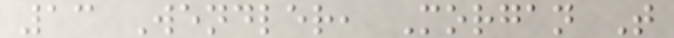13 Wendler, Morgan T
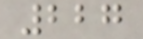227
